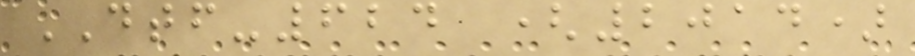DTF-624 (2014)
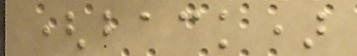(back)
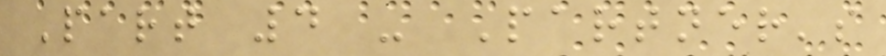Part 4 - Partner's
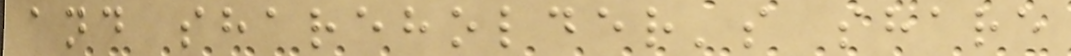and shareholder's share
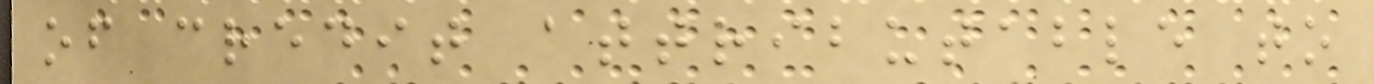of credit attributable to
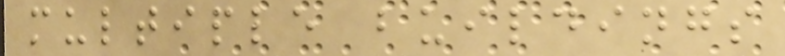multiple buildings
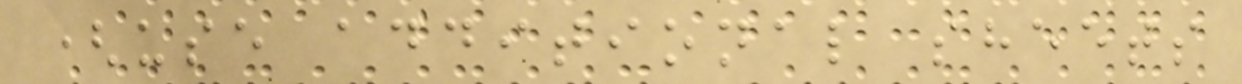(use additional sheets
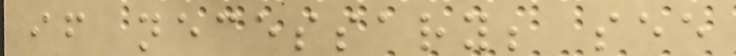if necessary; see
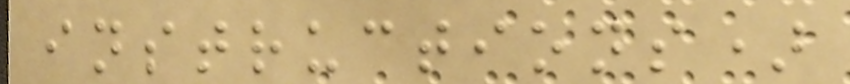instructions)
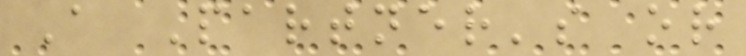A Partner's or
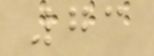73
